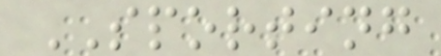SPORTING
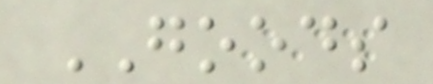GOODS
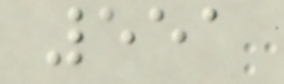551
